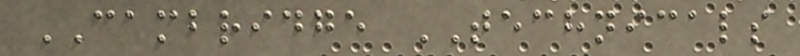CAMBRIDGE TECHNICALS
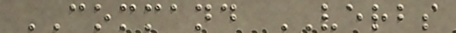COMMAND VERBS
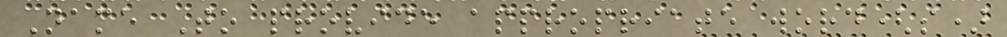Name To provide appropriate word(s)
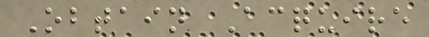Obtain Acquire
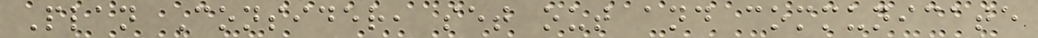Plan Consider, set out and communicate
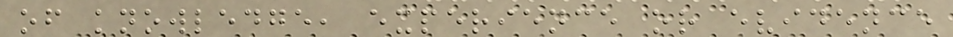of knowledge, experience or evidence
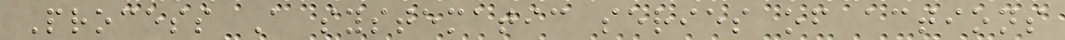Process A systematic series of actions
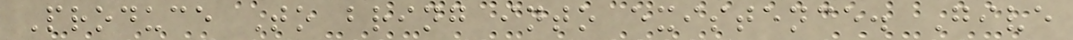Produce To bring into existence. Give
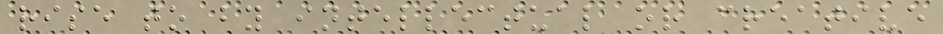rise to by intellectual or creative
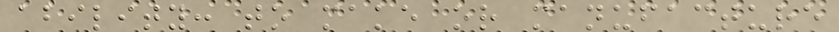ability: to make or manufacture
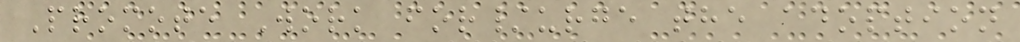Promote Work for/urge the adoption
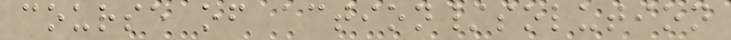course of action/solution
